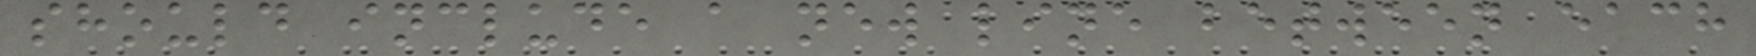should include a new line between each
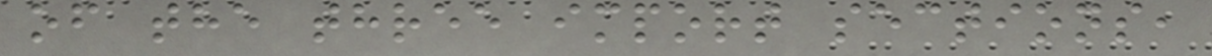of the three import sections,
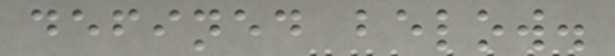defined below.
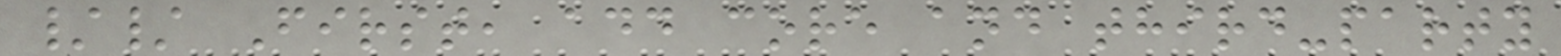// First, add core and third-party
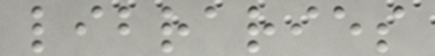libraries
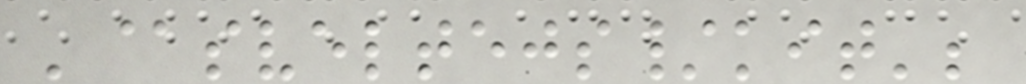'@sveltejs/kit';
